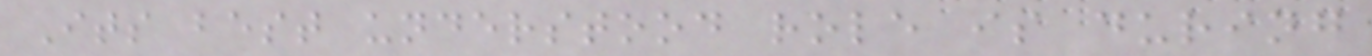Its best understood role is during
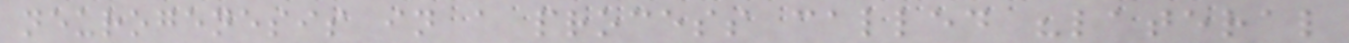neurogenesis in a process called "lateral
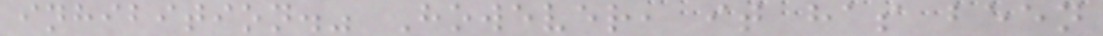inhibition." However, it has been
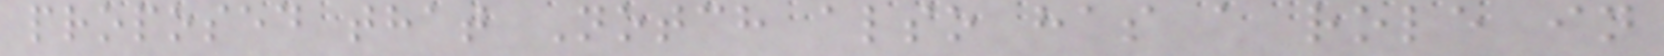proposed that Notch also has a role in
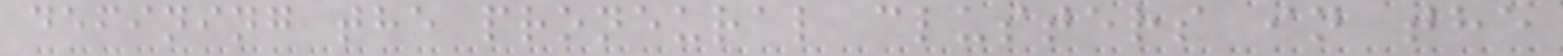defining the proneural clusters in the
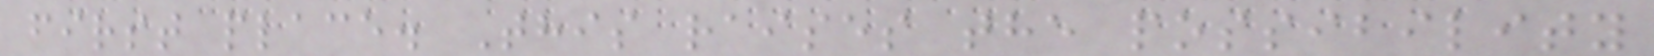first place. This raises the possibility
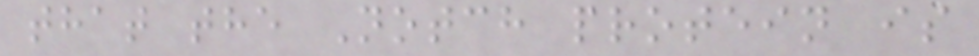that the Notch protein is
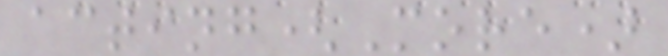acting(More)
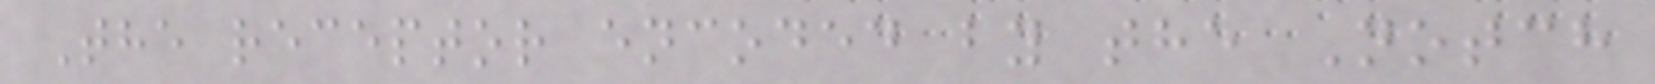The receptor encoded by the Notch
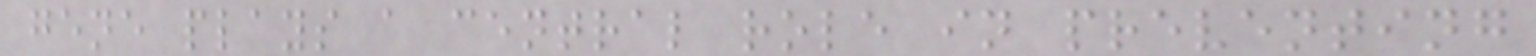gene plays a central role in preventing
